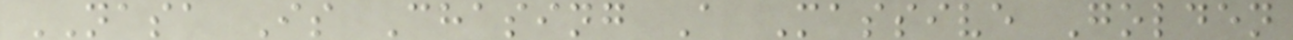NASA Is Chasing A Massive Golden
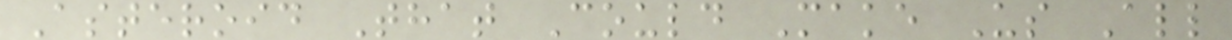Asteroid That Could Make Us All
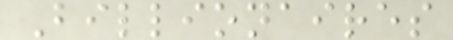Billionaires
